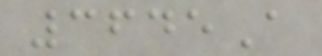3645A
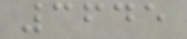3645
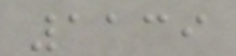1139
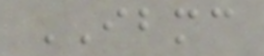IBMC
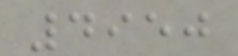4950
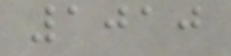1010
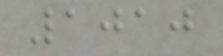1010
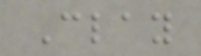Clay
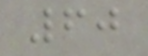60
